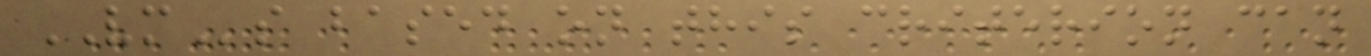VMs based on this criterion can
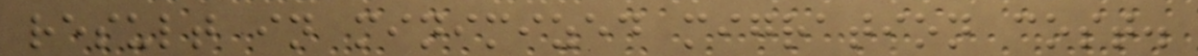result in minimized migration cost.
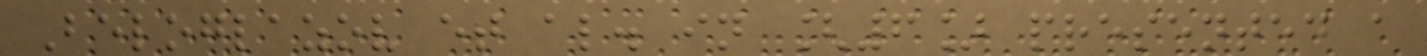Beloglazov et al. in [6] presented a
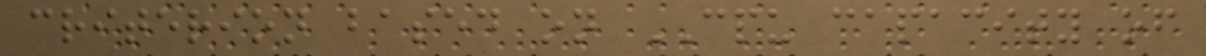criterion based on CPU capacity of
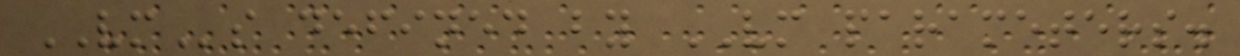VMs defined by VM parameters.
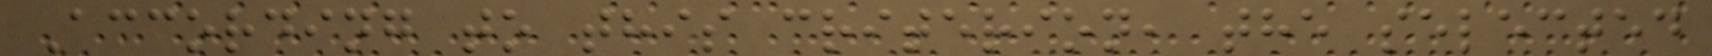According to this criterion, the selected
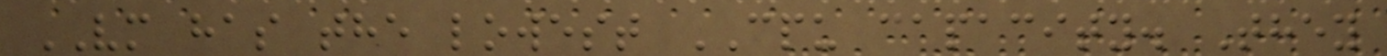VM has the lowest CPU capacity. They
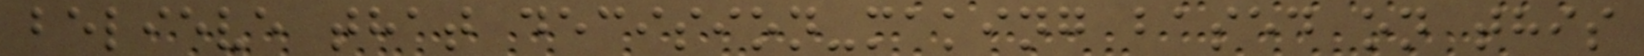believe that decision-making based on this
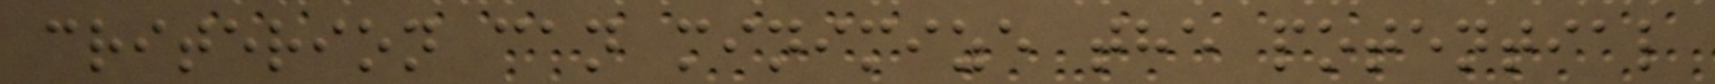criterion can minimize the potential
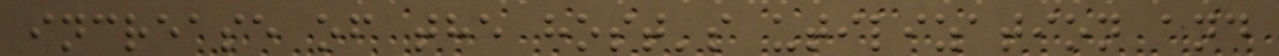increase of the host's utilization and
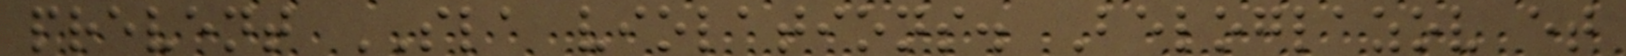prevent SLA violations. Beloglazov et
